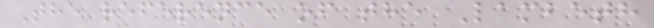The reference of the Lambeth
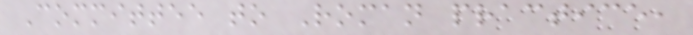Committee to Roman practice,
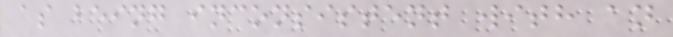as being inconsistent with an
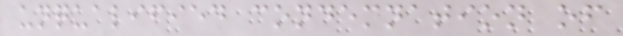unqualified condemnation of
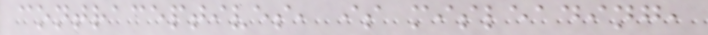contraceptives, is misleading,
